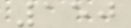150
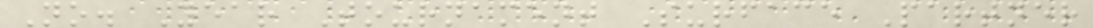No. Year Tournament Surface Partner
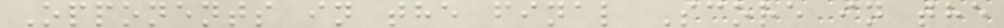Opponents in the final Score in the
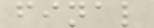final
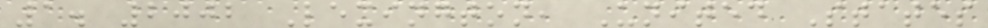1. 2002 Lexington, United States
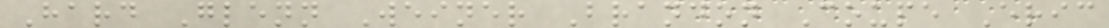Hard Glenn Weiner Brandon Coupe Eric
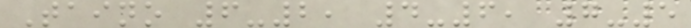Taino 6-2, 4-6, 7-5
